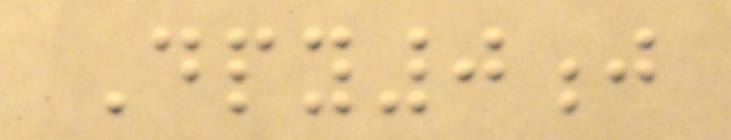Dpy0j
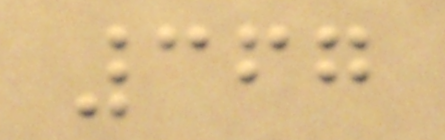367
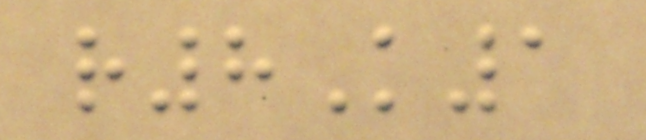r8K1
